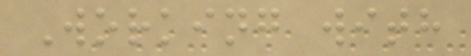Working with
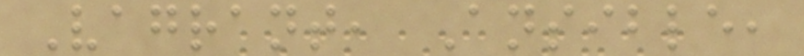Vagrant, Ansible,
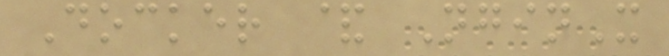Docker & NginX
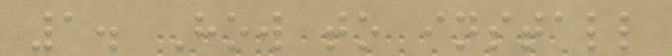1. How to install
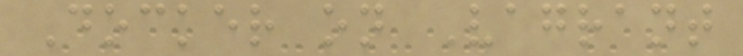Docker on Vagrant
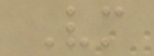Vm
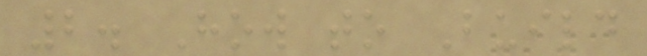2. How to Build
